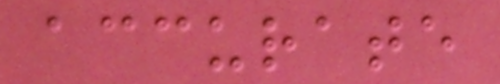accurate
